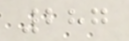287
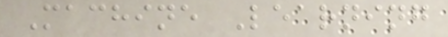Machine Learning
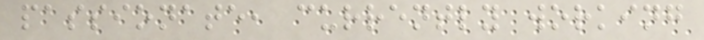passionate, currently working
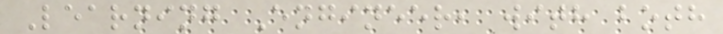Learning Engineer, with both
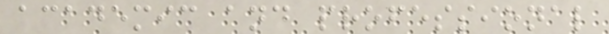academic and professional
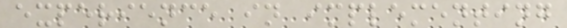experience in implementing
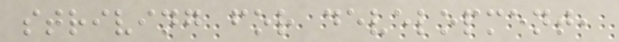striving for development,
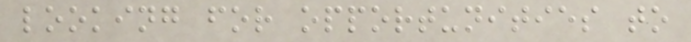looking for opportunities to
